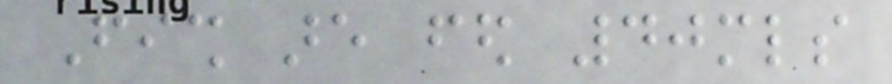Fish are fed 40mls
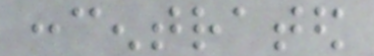concentrated
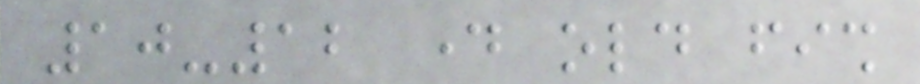10-12 day old fish
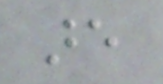are
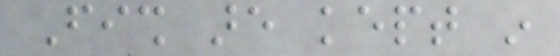Fish are kept in
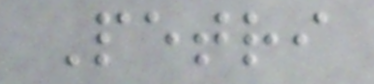Petri
